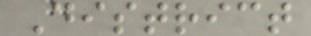District
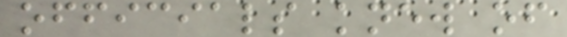officials knew of
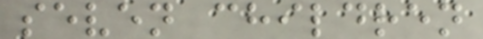seven children
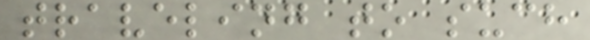traveling to such
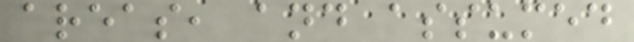areas, and assumed
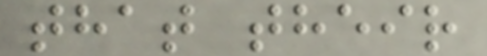that their
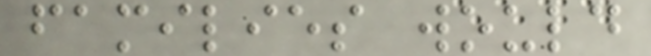families would
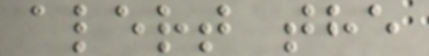alert the
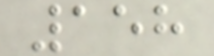158
